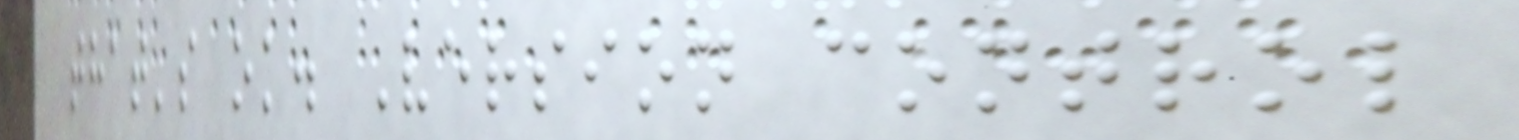that's ok. Version control
